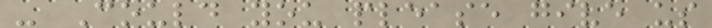- Could you please give us
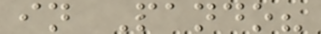in Pando?
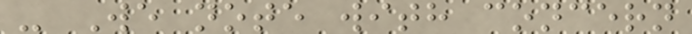- We note with concern
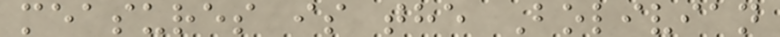measures is the Bolivian
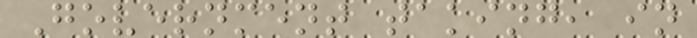Government taking, in
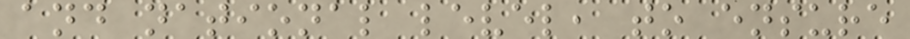and national level, to ensure
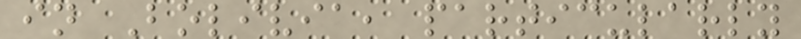in Bolivia, particularly
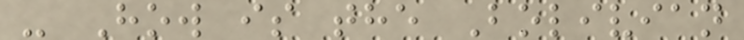- How is the Bolivian
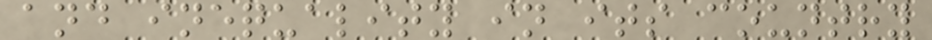and inequality in its country
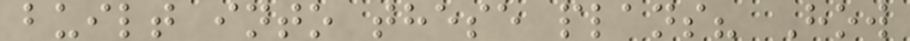built into these plans? How
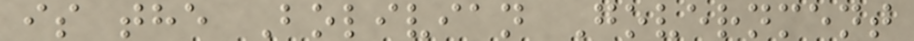is the Bolivian Government
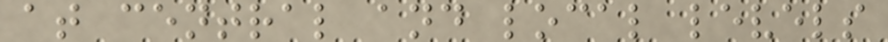at central and local levels
